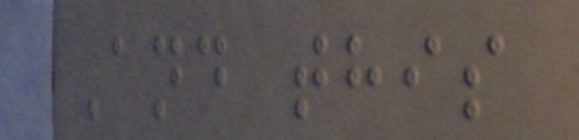And this
